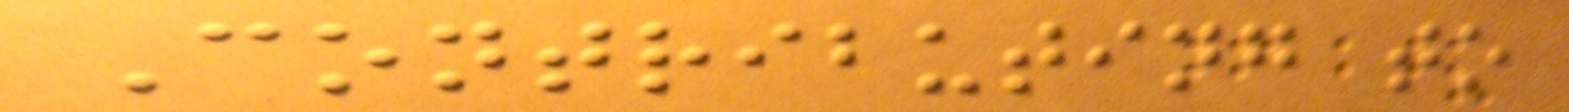Contributing to
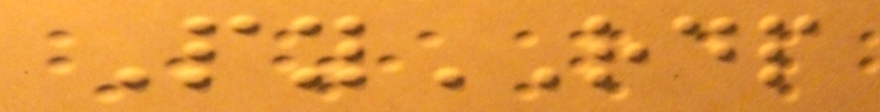PyRDP
